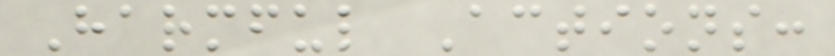Harmful Actions:
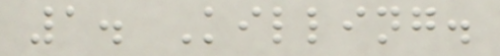1. Killing.
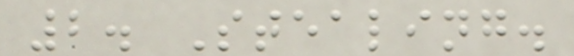2. Stealing.
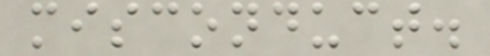misconduct.
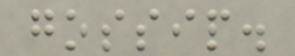gossip.
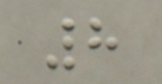8
